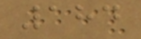184
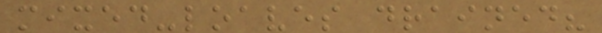mixed-loaves drained?
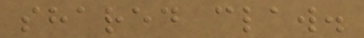shared claw.
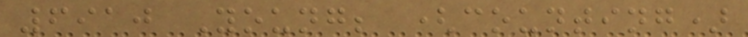6910 Young; (counting)
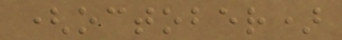(october)
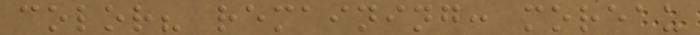color? remaining: moreau
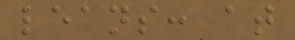leans: at
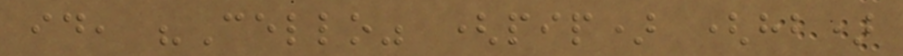id, "Cello" (pip) (hb)
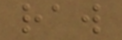raw
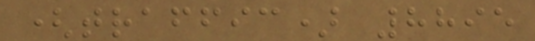(traffic) 8895
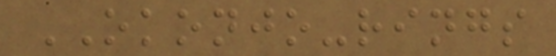OKONJO-rings
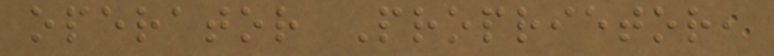operator Proprietor,
